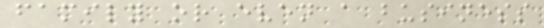family or even a business
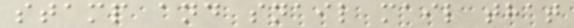stamp and snail mail that
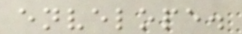envelope.
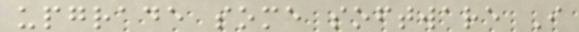upgrade some software I
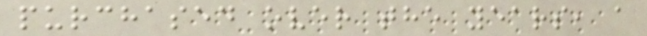purchased over the years, a
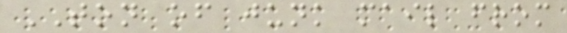TON of junk mail from
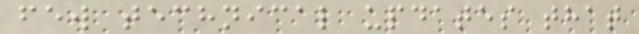few technical updates that
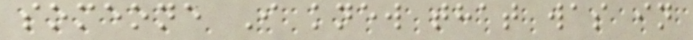someone I knew that was in
